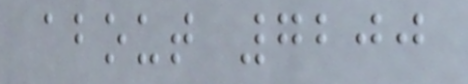about 7200
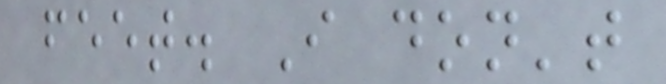feet. I don't
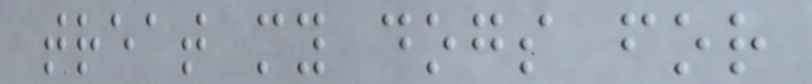treat my dogs for
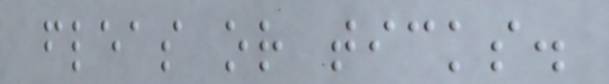fleas or ticks.
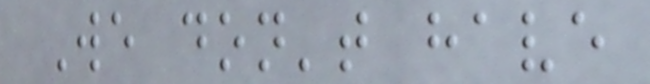We don't have
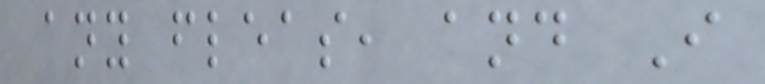any fleas, and I
